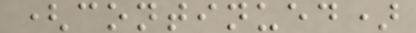(continued)
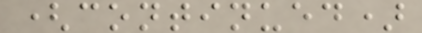(continued)
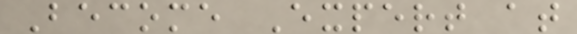Become Expert at
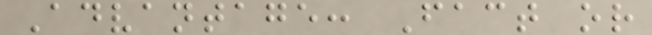Advantage: Fact or
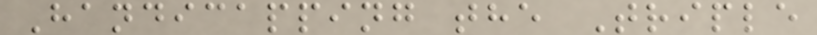Handicapping the Triple
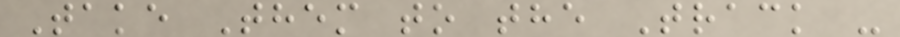Take Them to the Track -
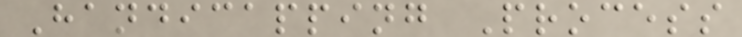Handicapping Process
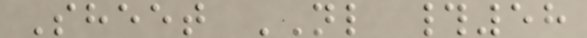Sheet NL #58
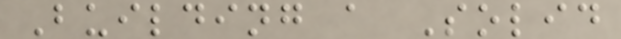Building a Solid
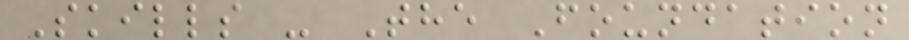Skills - The Foundation
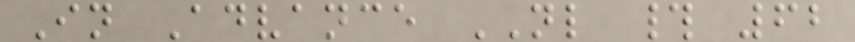In Advance NL # 62
